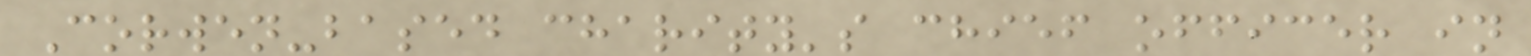Corwen-based charity's chief officer in
